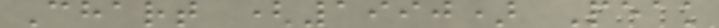Chart (1990) Peak
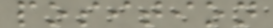position
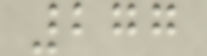277
